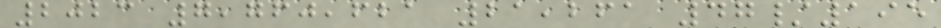2023 7,760,621 21,261 47/195
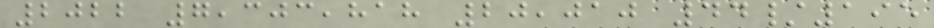2022 7,303,818 20,010 44/195
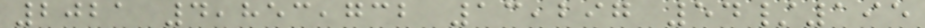2021 4,853,732 13,297 54/195
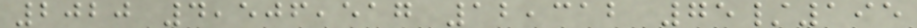2020 4,506,517 12,312 75/195
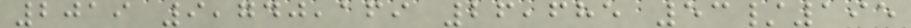2019 9,740,169 26,685 53/195
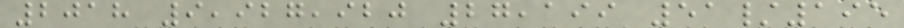2018 9,927,920 27,199 51/195
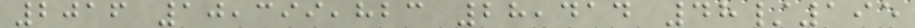2016 10,399,823 28,414 48/195
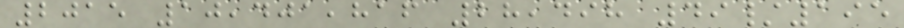2015 10,401,816 28,498 49/195
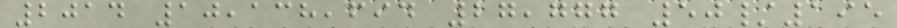2014 10,138,694 27,777 50/195
